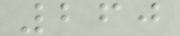260
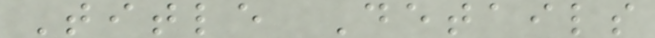Title Details
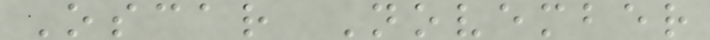Oscar November
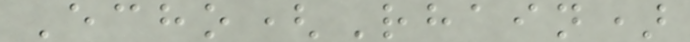Echo(Rhain)
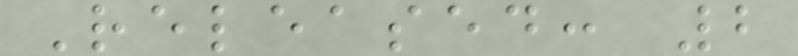Released: 2
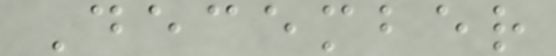December
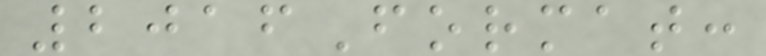2016Format:
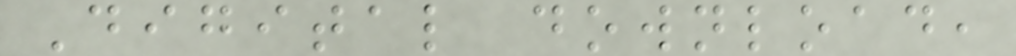Digital download,
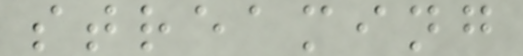streaming
